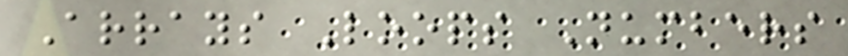Arrays Loops Numbers
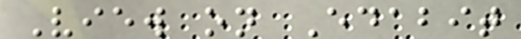View on Edabit
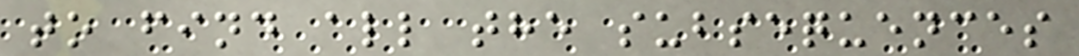to find all the subsequences
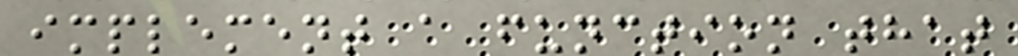implement a function that
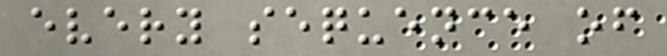every sequence of
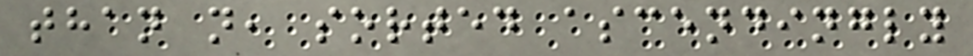than n, sorted ascendingly
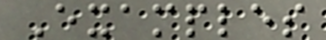Examples
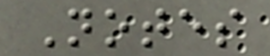Notes
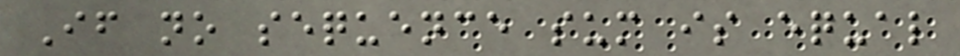If no sequence sum is equal
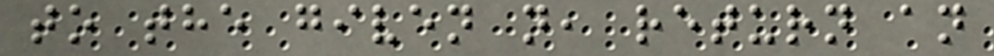to the given n, return an
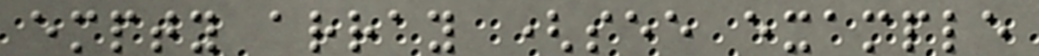empty array (see example
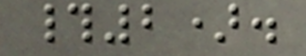#2).
